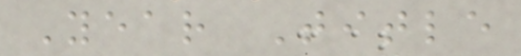Year Title
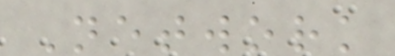Network
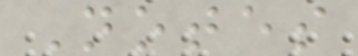Notes
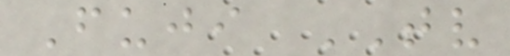Fuji TV
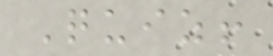Quiz!
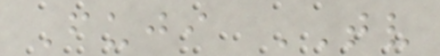Fuji TV
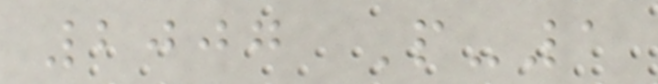2007 P-1
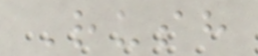Rush
